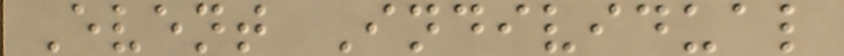Event Individual
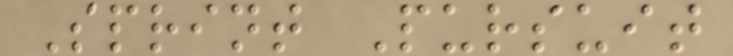Sprint Pursuit
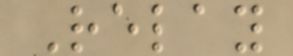Relay
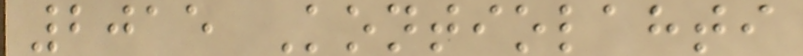2015 Kontiolahti
